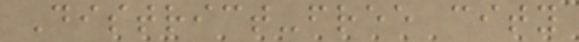District-free city
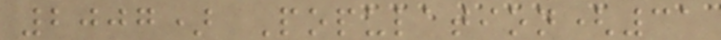2007) Population(31
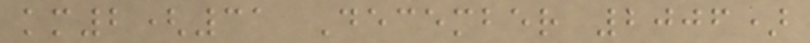km2(31 December 2006)
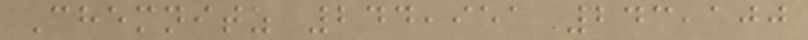Chemnitz 244,951 243,100
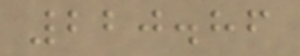220.86
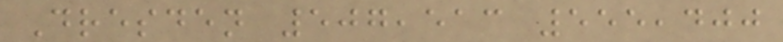Dresden 507,513 555,400
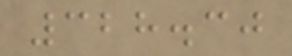328.30
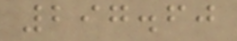297.60
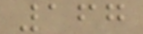167
